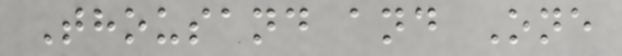Thousand and One
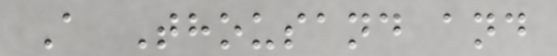A Thousand and
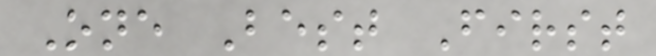One Best First
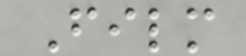Film
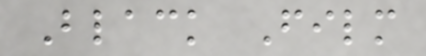Black Film
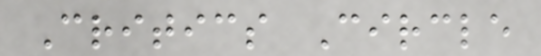Critics Circle
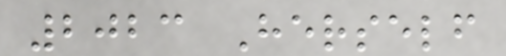2023 Herself
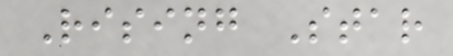Rising Star
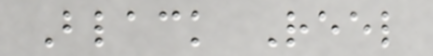Black Reel
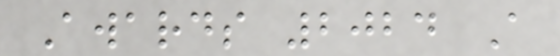Awards 2024 A
